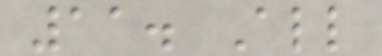11. All
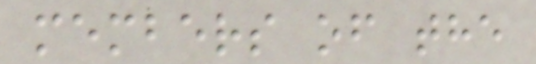members of the
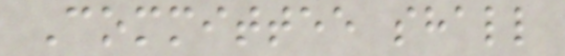Committee shall
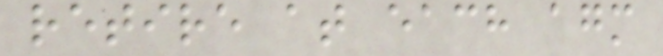retire at each agm
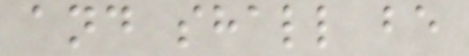and shall be
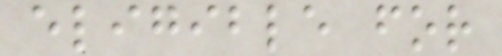eligible for
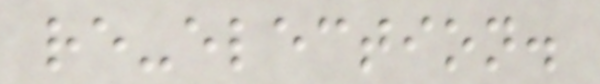re-election.
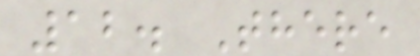12. There
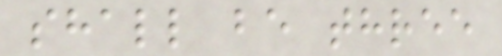shall be three
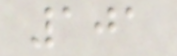101
